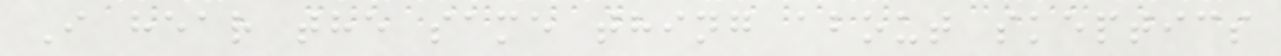I hear the same thing about skeptics
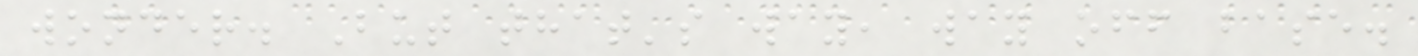wonder. But that's way, way off base.
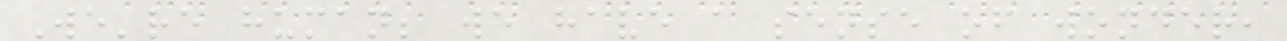We're human; we have a sense of wonder,
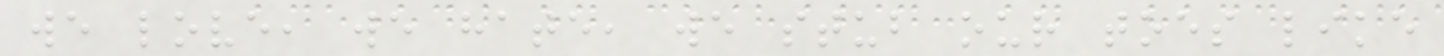we love, we hate, we stub our toes like
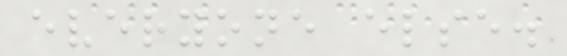everyone else.
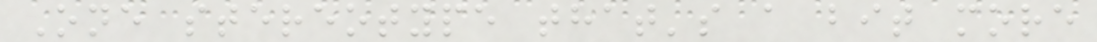One stereotype that's a bit more
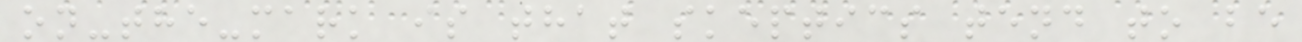on-the-mark is that skeptics tend to be
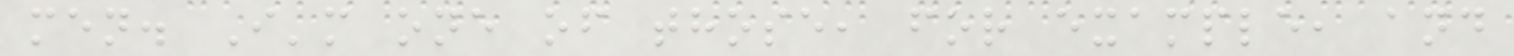men. I'm one of those, for example, and
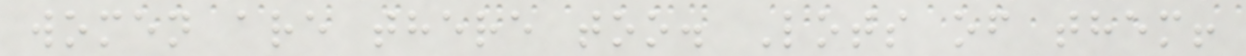women are there too. Lots of them!
